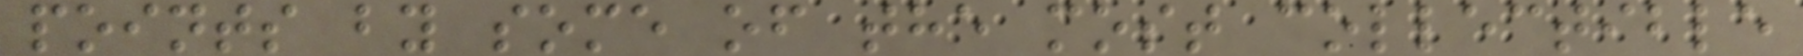points by some of the most collectible
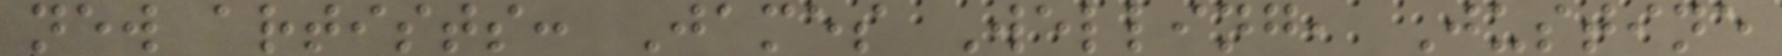new artists: James Welling, Justine
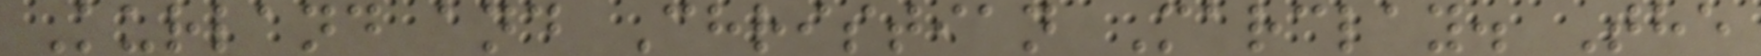Kurland and Christian Marclay. The
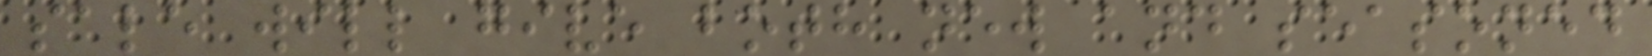sale will give both new and seasoned
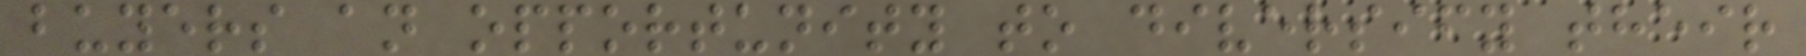buyers an opportunity to diversify their
